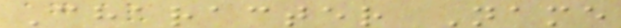Character Name
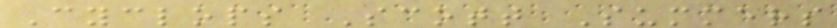Cyclops Scott Summers
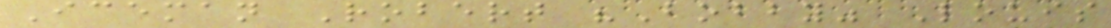Iceman Robert "Bobby" Louis
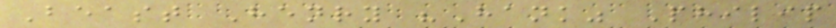Beast Henry "Hank" Philip
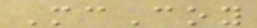McCoy
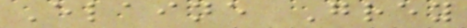Elaine Grey
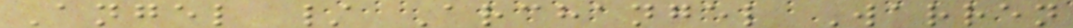Angel / Archangel Warren
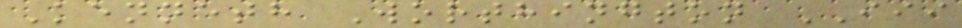Kenneth Worthington III
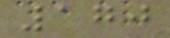170
